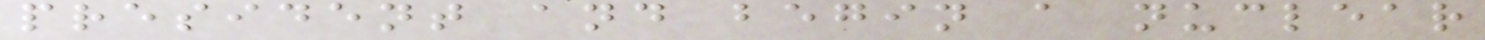president and begin a nuclear
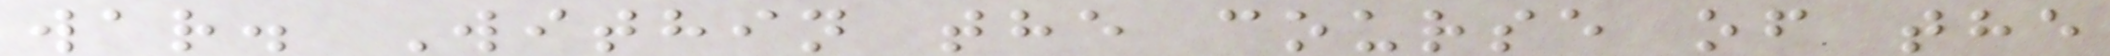war. Within the course of the
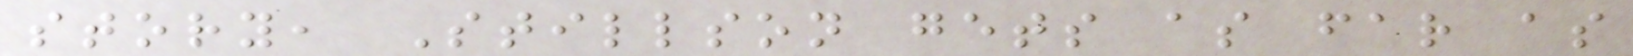story, Stillson gets as far as
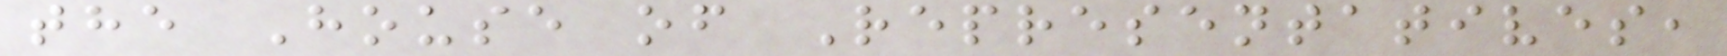the House of Representatives,
